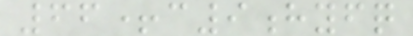66+c9hyfq
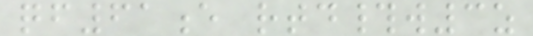qf61e rtd#w3z
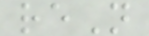reN
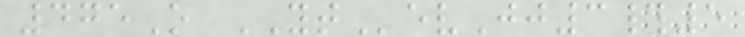475O YTevJj3#5
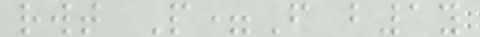rwt P=F b1y
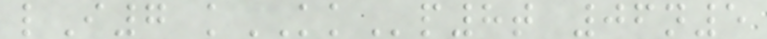lI7 kKKp8t 06n5
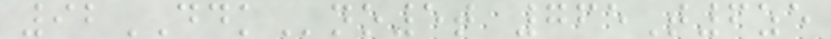92DDKno5t 765T6ze
